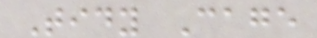Tidy Cage
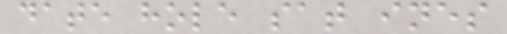date hole sat ines
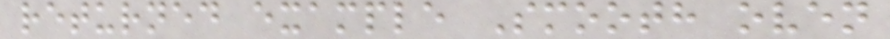returned example Smooth oven
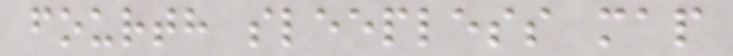fourth sleepless map
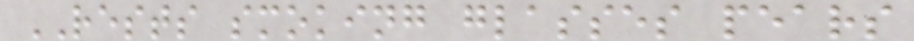RESTS smoking glasses pears
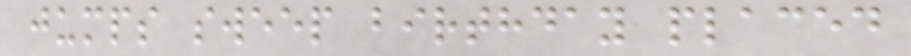jumps sweep birthday placed
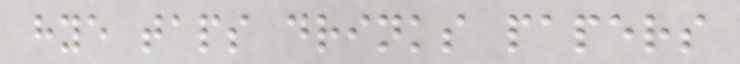hye taps drinks papers
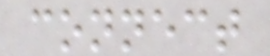connect
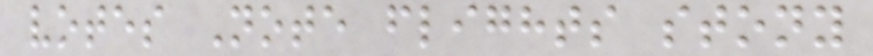votes Note flights stony
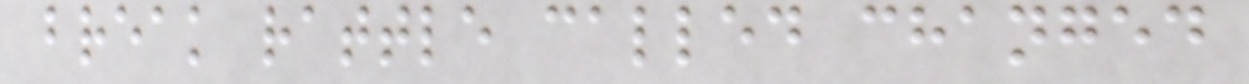break rattle called changed
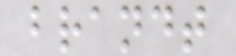brandt
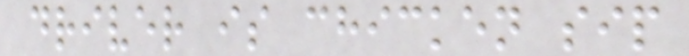driver is chicken sip
